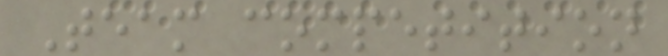Team competition
